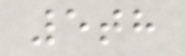5th
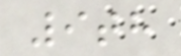9th
